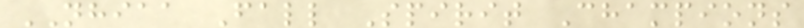NHIAA Fall Spirit Champions
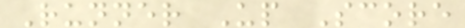Runner Up Score
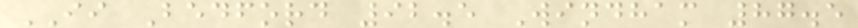II Bedford 92.5 Windham 87.5
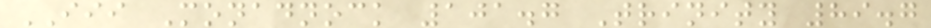III Monadnock 101.7 Trinity 89.7
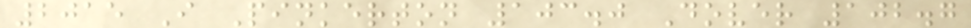2015 I Pinkerton 103.0 Dover 102.7
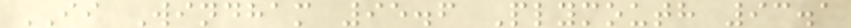II Windham 95.6 Plymouth 93.1
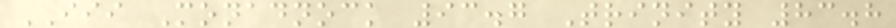III Monadnock 93.7 Trinity 83.8
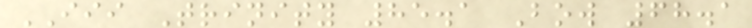III Trinity 85.1 Bow 68.1
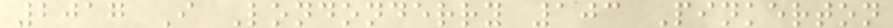2017 I Londonderry 103 Pinkerton
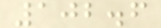102.6
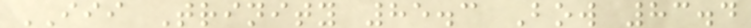III Trinity 85.3 Bow 83.4
